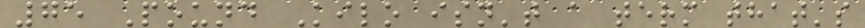75 Pound Kilo isn't a term that's
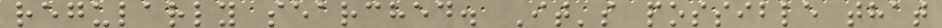regularly searched. It's possible that
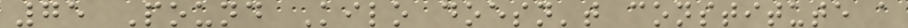75 Pound Kilo doesn't constitute a
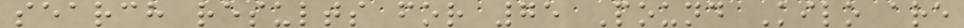search results for 75 Pound Kilo are
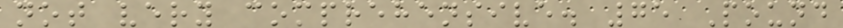not very comprehensive. 75 Pound
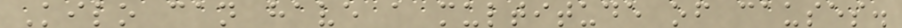Kilo can have a multitude of causes.
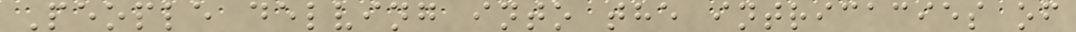People delving into the intricacies of
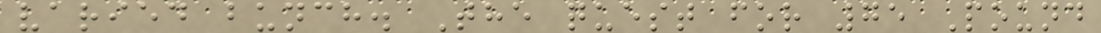varied bunch. The quest for 75 Pound
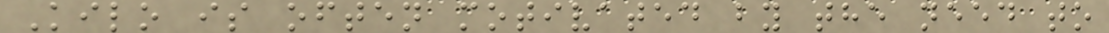Kilo is often motivated by the need to
